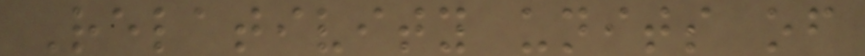Relativity units of
